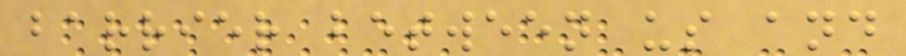barrier between us and
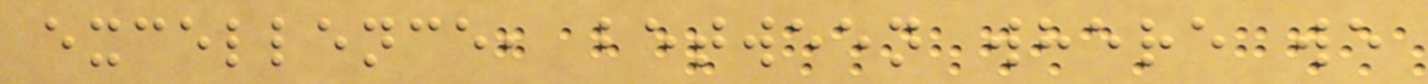excellence, between where we
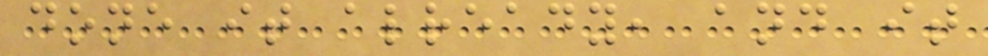done it already, and it
